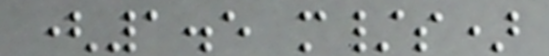(1.5 m/s)
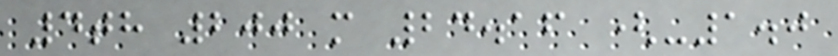4th 200 m 24.16 (-1.0
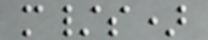m/s)
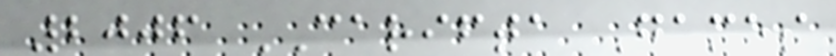2006 CARIFTA Games
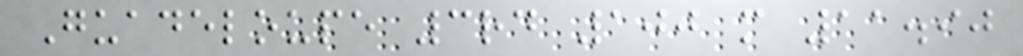Guadeloupe 3rd 100 m 11.90
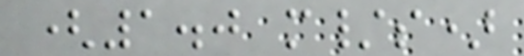(1.0 m/s)
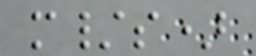m/s)
